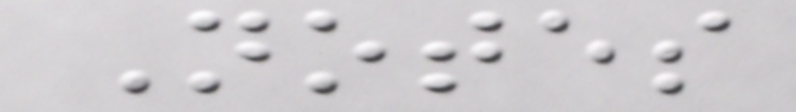Notes
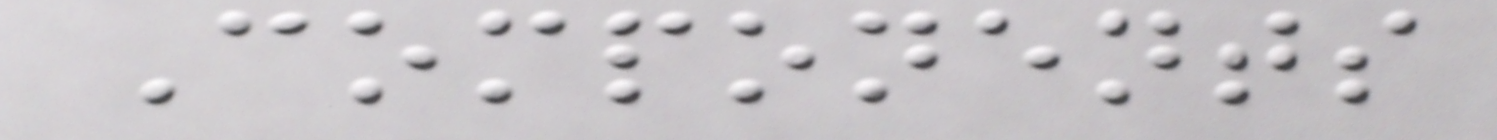Components
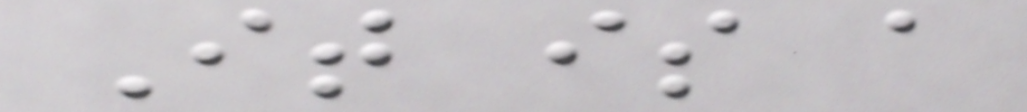It is a
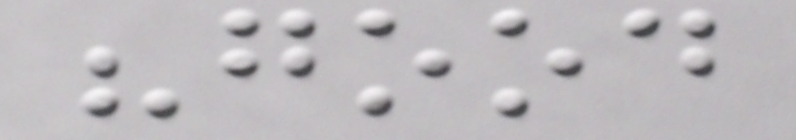"good
